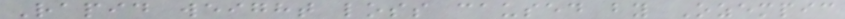Rapid weight loss caused by Ozempic
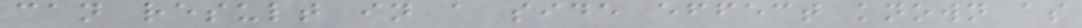can result in a side effect known as
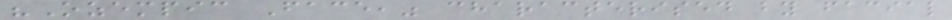"Ozempic Face," characterised by facial
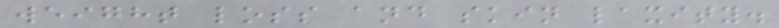weight loss and skin laxity.
